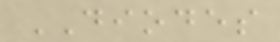DIODES
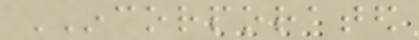INCORPORATED
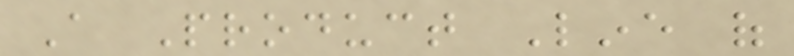A Product Line of
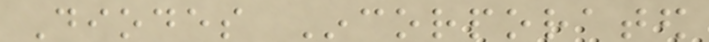Diodes Incorporated
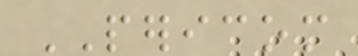PERICOM
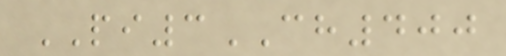PI3CH400
